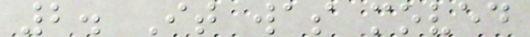2. It was moved
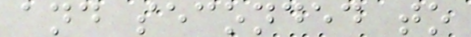and seconded to
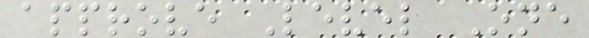approve Level One
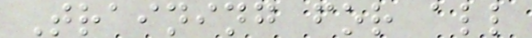Training for all
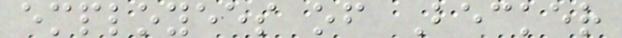employees of Becker
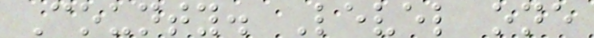County. Level one
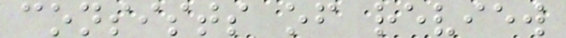consists of review
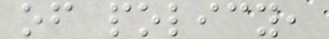of policy,
